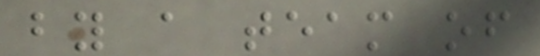by a team of
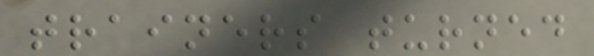trainers turned
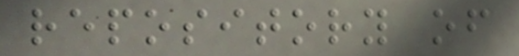repository of
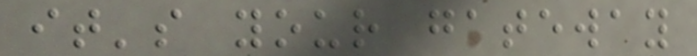it's your gateway
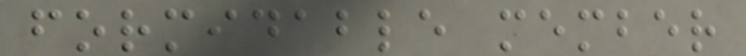formidable member
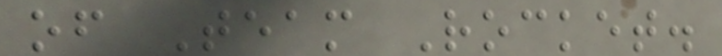of Team Rocket.
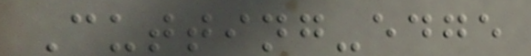Cutting-edge
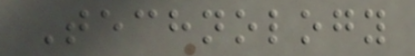Technology
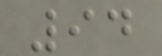94
